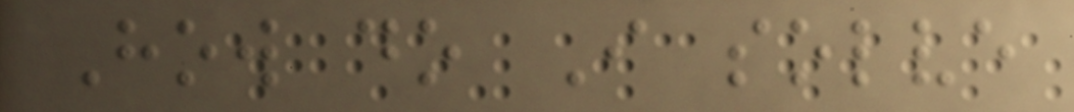How do I solve
